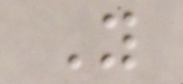You
